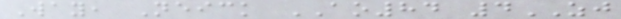Way, Neick AO84 4ZJ
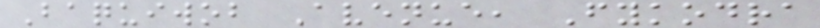Baquiwob Avenue, Fykodra
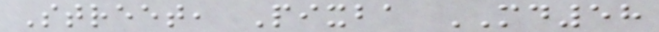Street, Pixba MD58
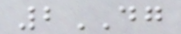2DG
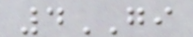4GI
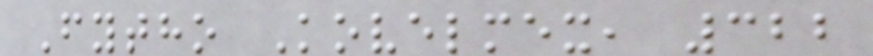Fytho Kovelmex, 322
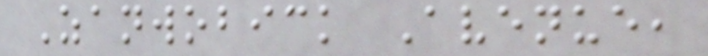Zanwobick Avenue,
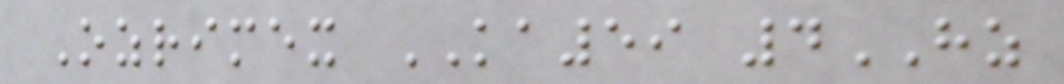Ozrimex KA59 4HZ
